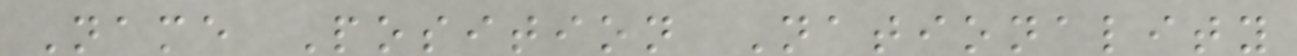Name Position Nationality
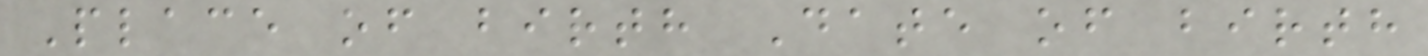Place of birth Date of birth
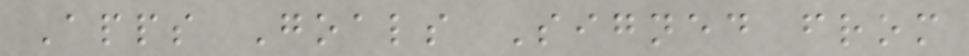Apps Goals Signed from
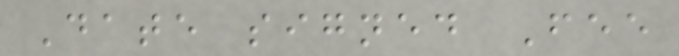Date signed Fee
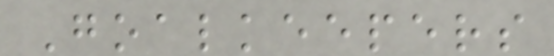Goalkeepers
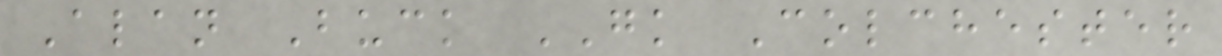Alan Buck GK Colchester
